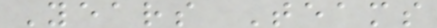Years Teams
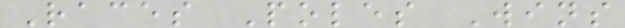Races Poles Wins
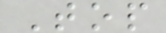Top
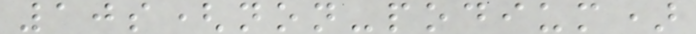10s(non-podium)
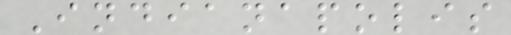Indianapolis
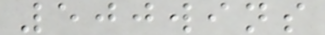500wins
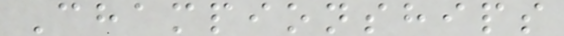Championships
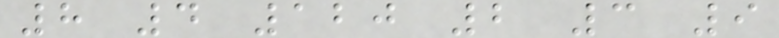8 4 120 2 3 9
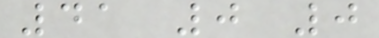41 0 0
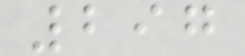297
